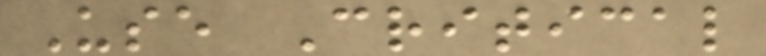Use Critical
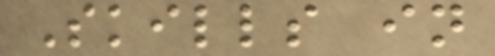Skills in
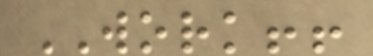WORK!!
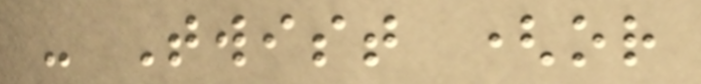- Twist (or
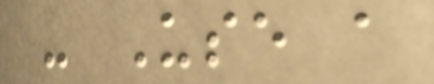- Use a
